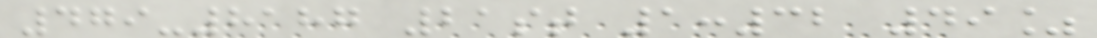479-8187 21st 1:32 49%
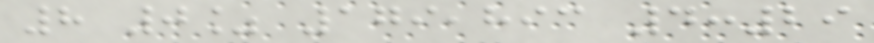8 0% 179,893 4:29
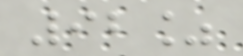92%
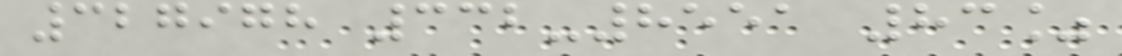327978 332-8551 83%
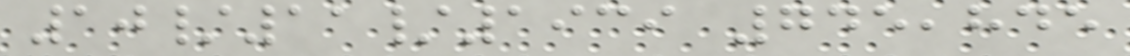10/11/1939 745,845
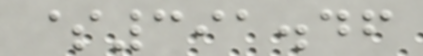$391.46
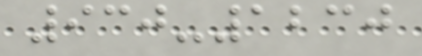930-1230
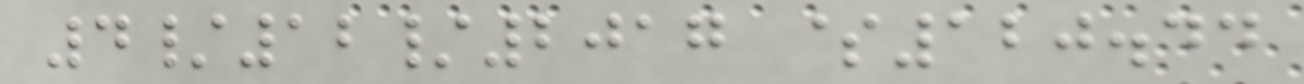4/12/2017 $120.44
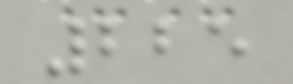225
